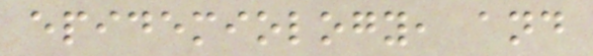epidemiology, and
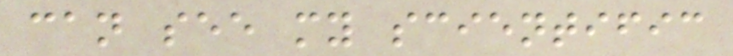can see my scientific
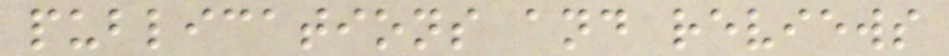publications and reviews
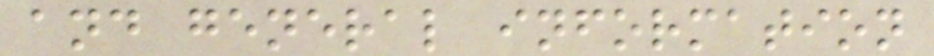and general information
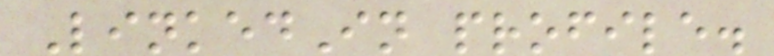LinkedIn profile.
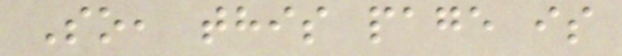So, this page is
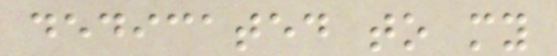dedicated to my
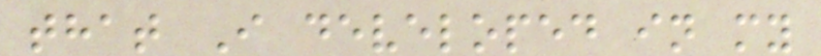that I developed in my
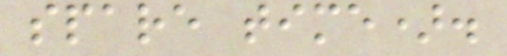spare time).
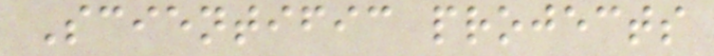Scientific projects
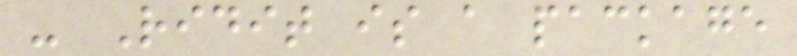- Ridit is a package
